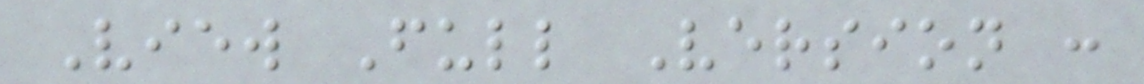View Full Version :
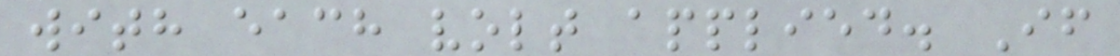with each volt applied. If
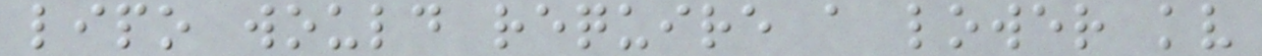lipo would require a lower kv
